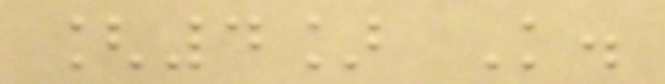[4] K.
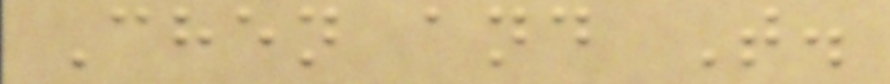Chen and T.
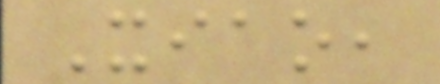Xiao,
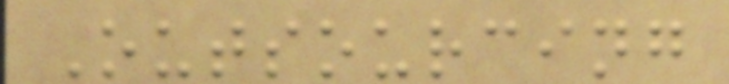Outsourcing
